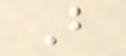B
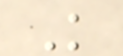K
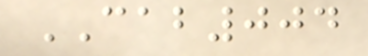CAB004
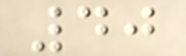40
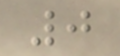0
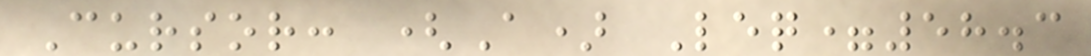Cursor: (A) Leq=58.3
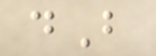dB
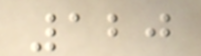120
